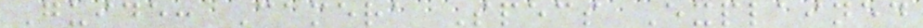Guide: Camera Specs Explained
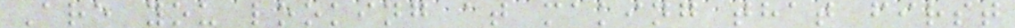Are you looking at making that first
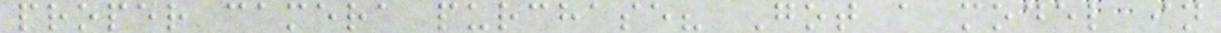proper camera purchase? Got a model in
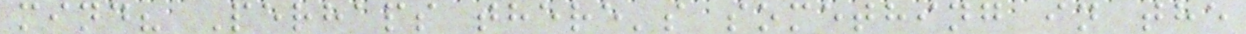mind? Perhaps there's something in the
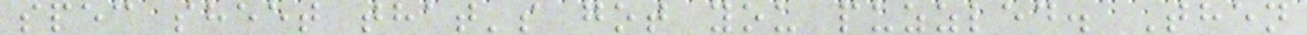spec sheet that's got you puzzled. Then
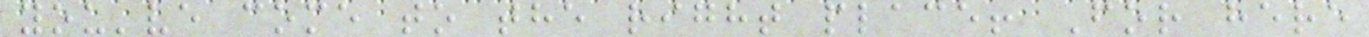you've come to the right place! For here
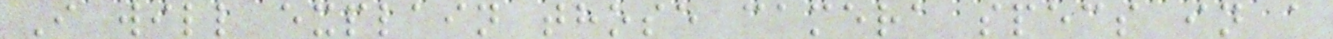I will explain those camera specs in a
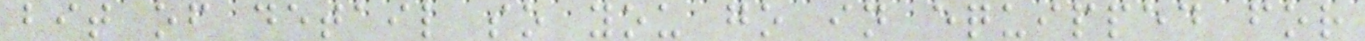bit of detail so you go in equipped for
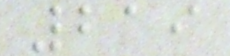219
